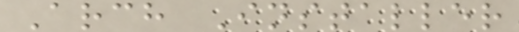Arch Installer
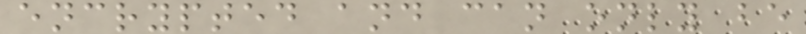encrypted and can only be
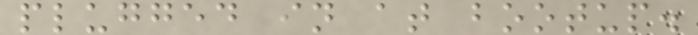plugged in at bootup.
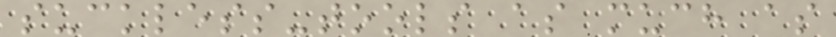suckless-tools as much as
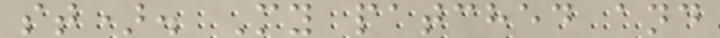st). My patched and
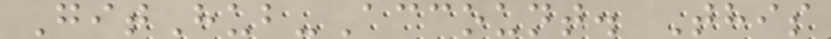GitHub-Account. This
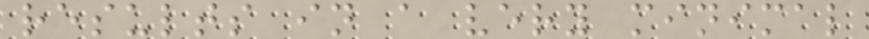results in a very minimal
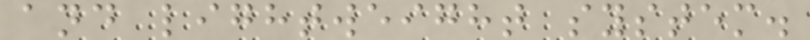and lightweight system.
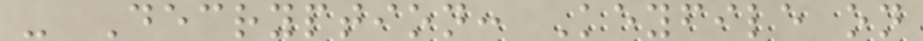- Decryption: Keyfile on
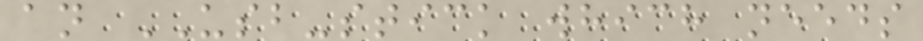an USB-stick which needs
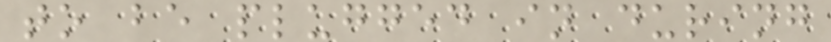to be plugged in during
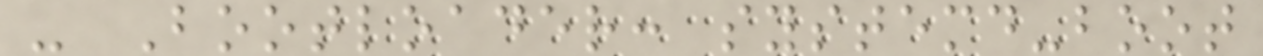- Bootloader: systemd-boot
